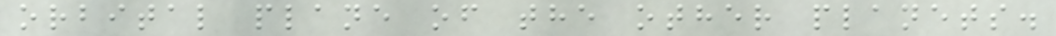orbital plane of the other planets.
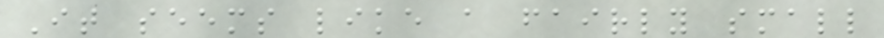It seems like a fairly small
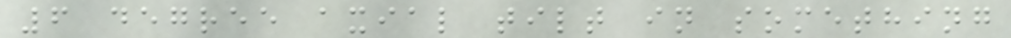6 degree axial tilt in something
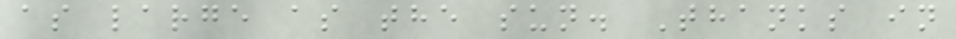as large as the sun. Thanks in
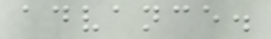advance.
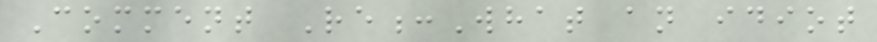Comment Re:What an idiot
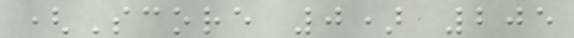(Score 0) 205
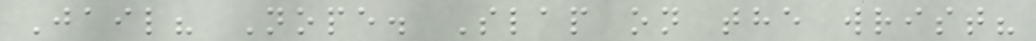Jail? Nope. Slap on the wrist?
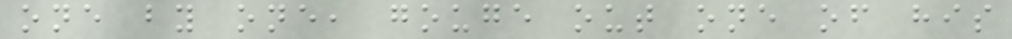one by one, gouge out one of his
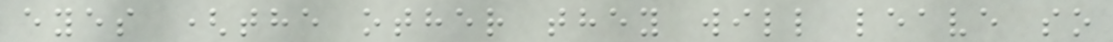eyes (the other they will leave so
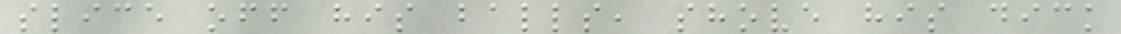slice off his balls, shove his dick
